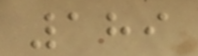189
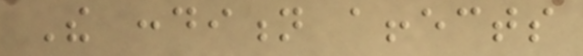The condition affects
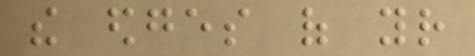the edges of your
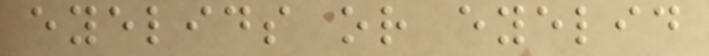eyelids or eyelid
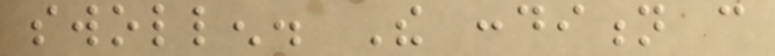swollen. The condition can
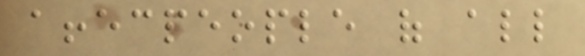affecpeople of all
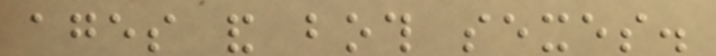ages and both sexes.
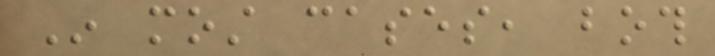In most cases, both
